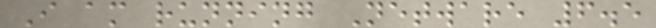I am running Netware 6.5
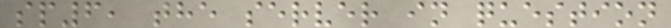sp6, the server in question
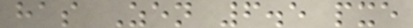has Zen 6.5 pxe
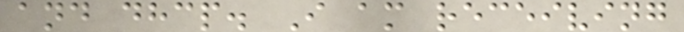and dhcp. I am receiving
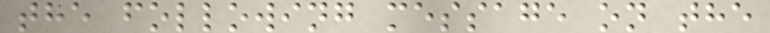the following message on the
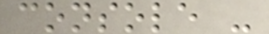console -
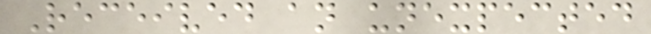Received an unexpected
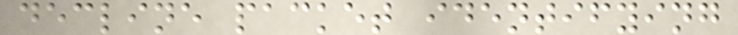decline packet identifying
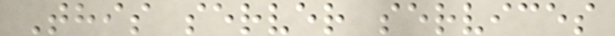This server services
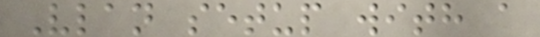Vlan setup with a
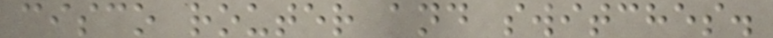cisco router and switches.
